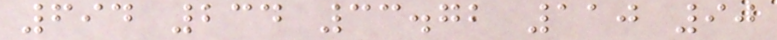694 234 33.72 110 90
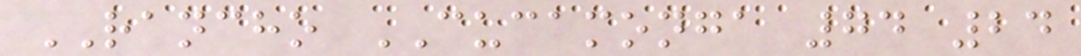RANCHO CUCAMONGA 74 24
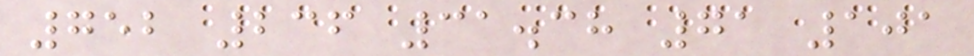752 236 31.38 71 101
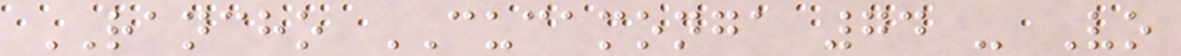RANCHO CUCAMONGA 74 - Vo
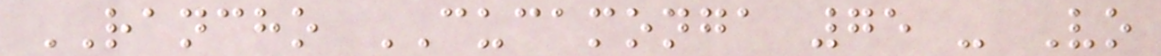RANCHO CUCAMONGA 75 - Vo
